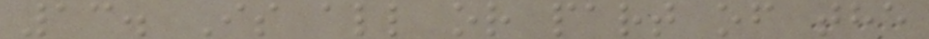13. Is all or part of the
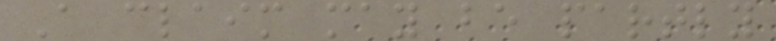A claim may be partly
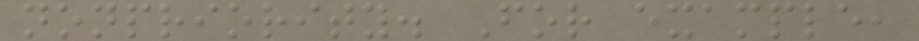nonpriority. For example,
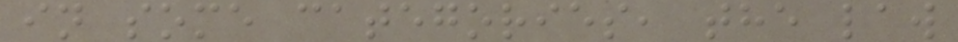in some categories, the law
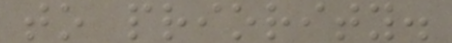to priority.
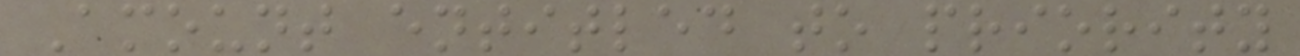Amount entitled to priority
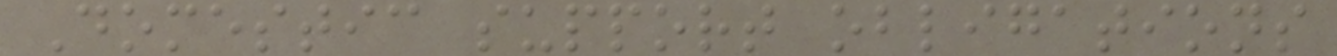Domestic support obligations
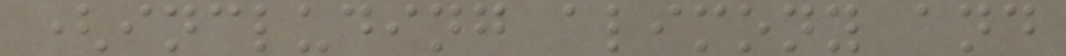(including alimony and
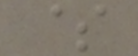$
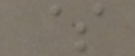$
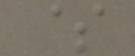$
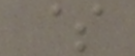$
